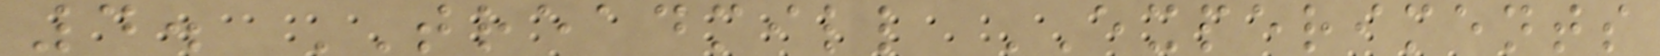4. TREADMILL EXPERIMENTS
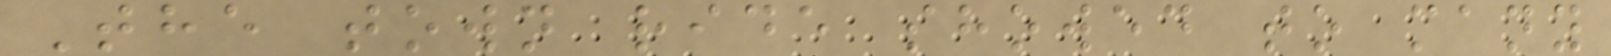The town ride showed to many
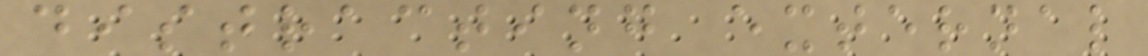distracting external
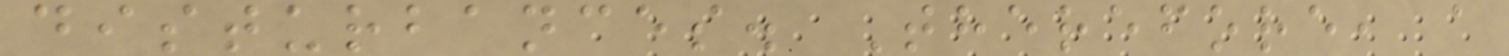disturbances. Therefore, a
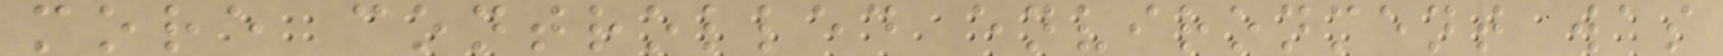more controlled environment was
